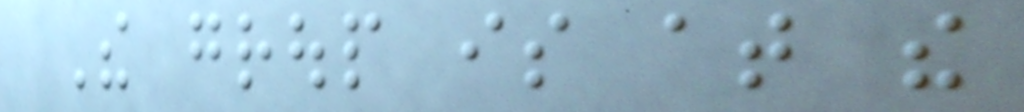The group is at the
